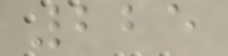225
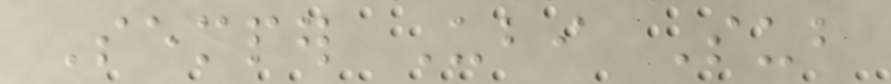Semper Ubi Sub
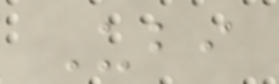Ubi
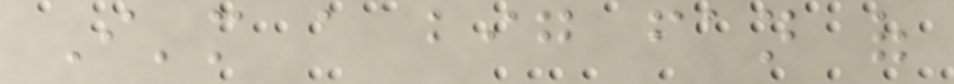I'm a big fan of
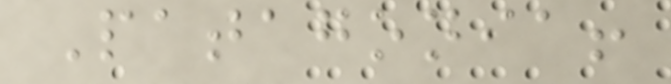Patagonia!
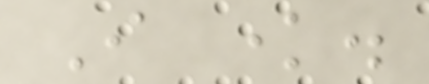I know.
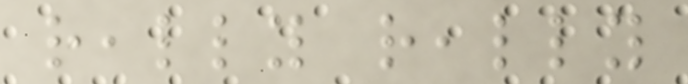really really
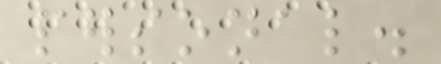personal.
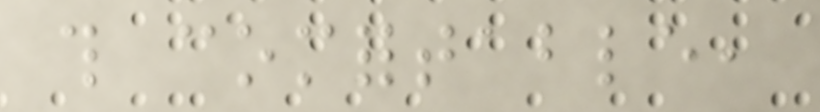this comfortable,
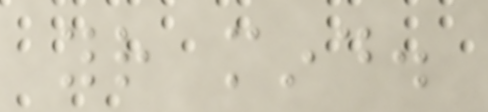your mind.
